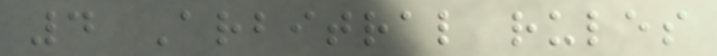4 Arbitral rules
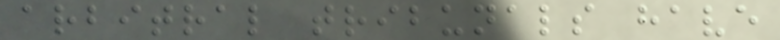arbitral tribunals have
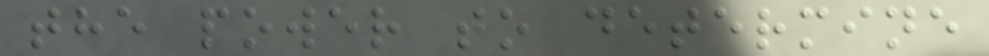the power to determine
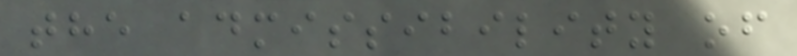the admissibility of
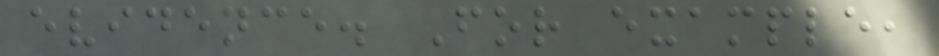evidence. For example,
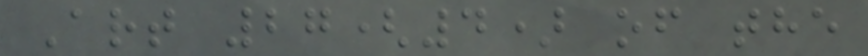Art 27(4) of the
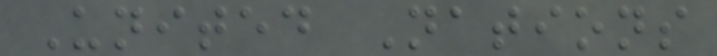United Nations
